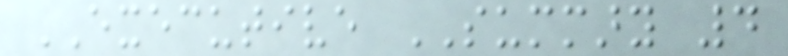EXECUTIVE SUMMARY 4
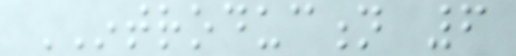INTRODUCTION 6
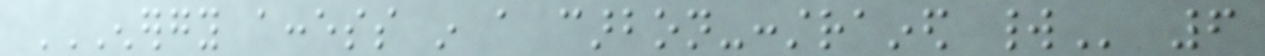ENERGY ACCESS IN A CARBON-CONSTRAINED WORLD 6
